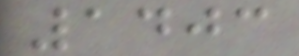1403
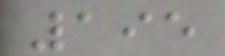195
